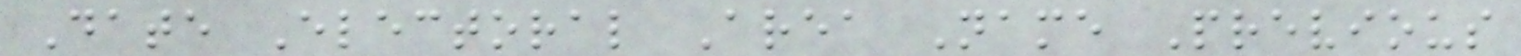Date Electoral Area Name Previous
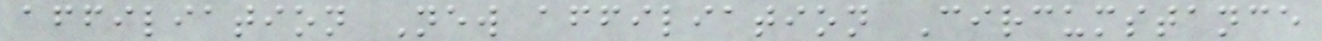affiliation New affiliation Circumstance
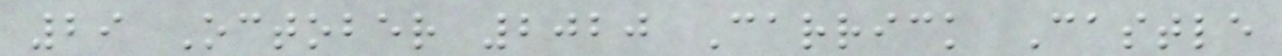29 October 2020 Carrick Castle
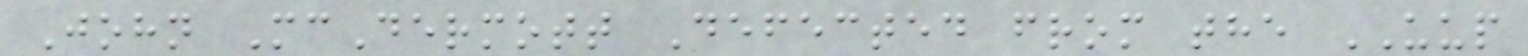John McDermott Defected from the UUP
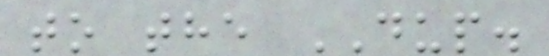to the DUP.
